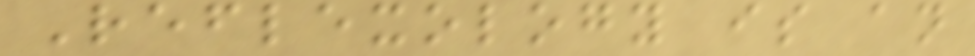Reflexology is an
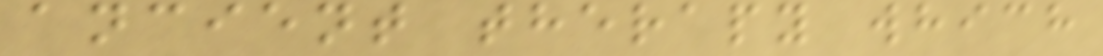ancient therapy which
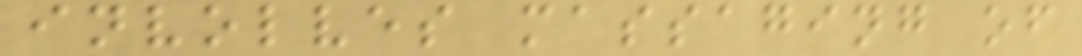involves massaging of
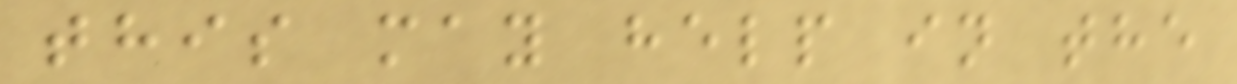this may help in the
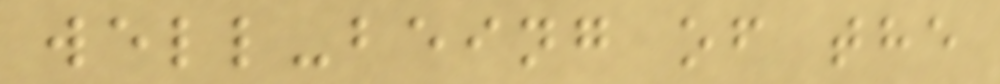well-being of the
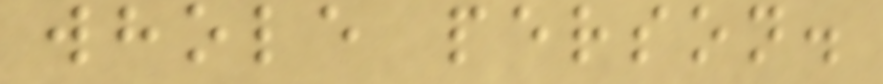whole person.
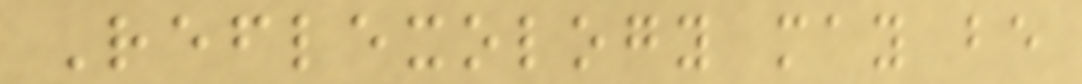Reflexology may be
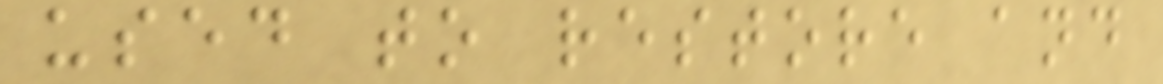used to restore and
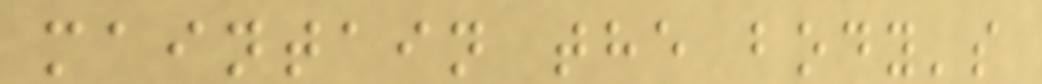maintain the body's
